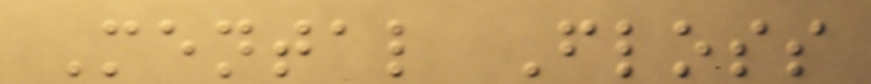Mental Floss
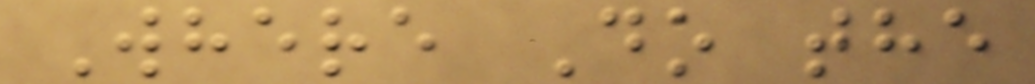Where Do the
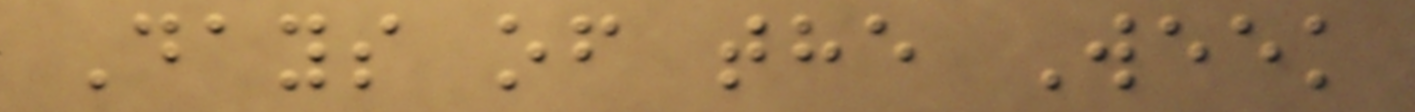Days of the Week
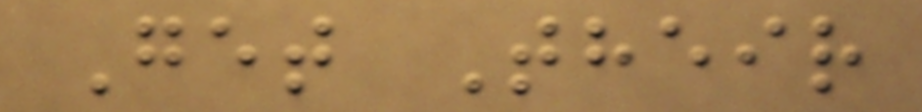Get Their
